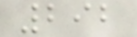292
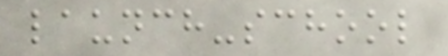launch-school
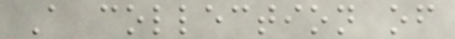A collection of
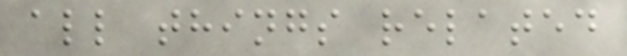all things related
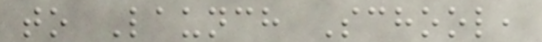to Launch School,
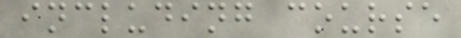including course
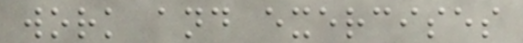work and exercises
